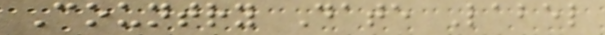Country Date Label
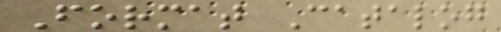Format Catalog
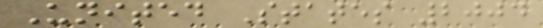United States 2004
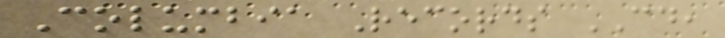Columbia Records CD,
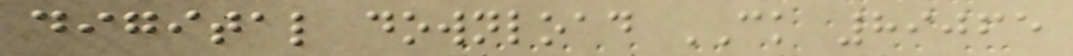digital download CK 89065
